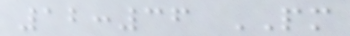12:36 PM
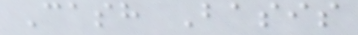Cash Basis
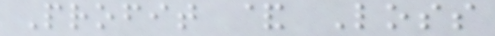Profit & Loss
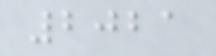2021
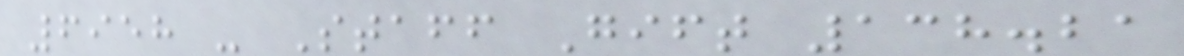6958 - Staff Gift 138.21
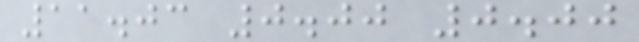11.03 0.00 0.00
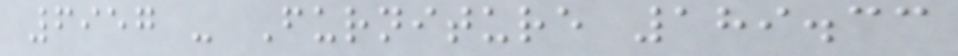6957 - Furniture 189.33
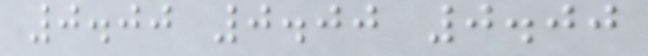0.00 0.00 0.00
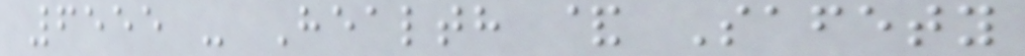6555 - Health & Safety
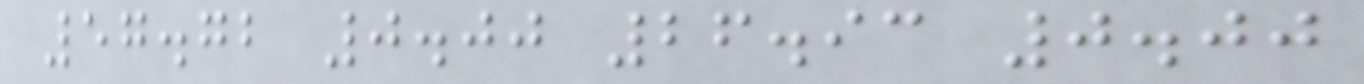57.72 0.00 26.93 0.00
